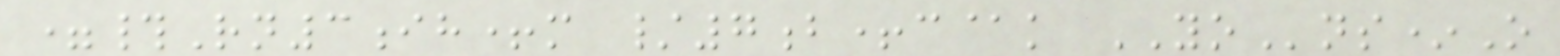=#Rn3ih+m /7b+c@k YOns*O
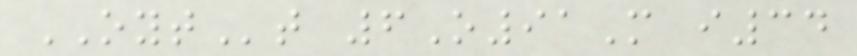OYTt 6O91M i34
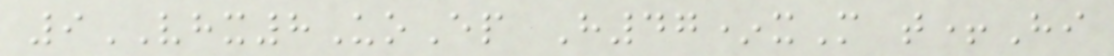9VHX8UoEp H47*xM t+Hi
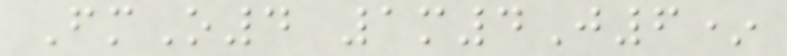FmO4 1m4J6*
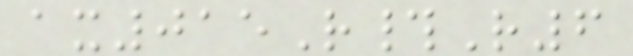ax015R#R6
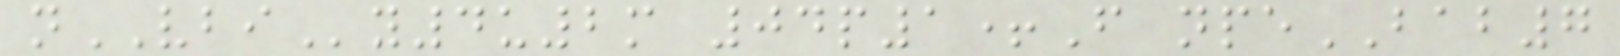nVBIy4u2m 04p1+F npeBAB7
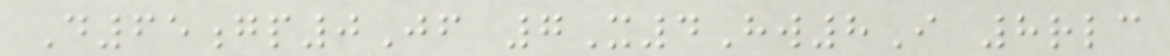D65gp0Jf 7X4Hw8I 8rlc
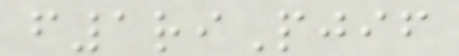f1riPjif
